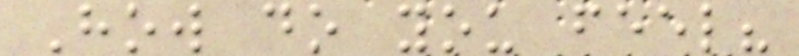How do you feel?
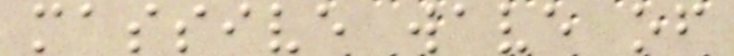massive wave of
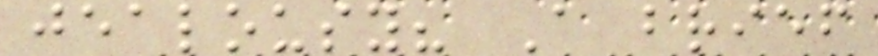jealousy? A brief
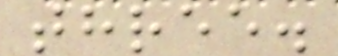three.
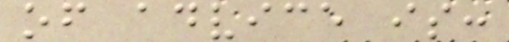of advice is:
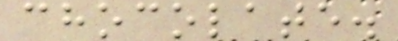chocolate.
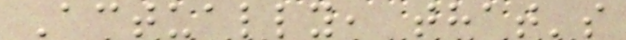Actually, that's
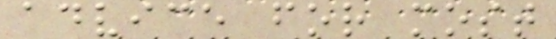advice for most
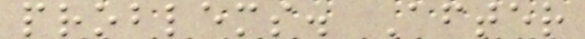problems. After
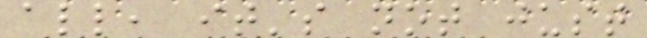all, it's not just
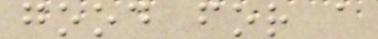good for a
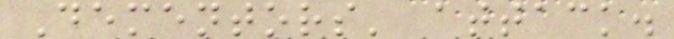Dementors' attack.
